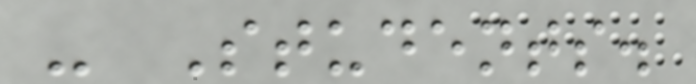- Students.
